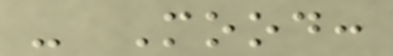- Mood:
